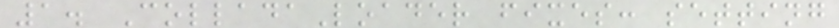1. ColladaLoader fixes: setting
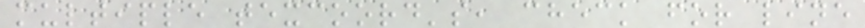multiple texcoord's, check for line
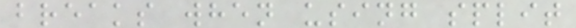breaks when using split
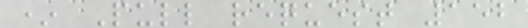* Pull request 152
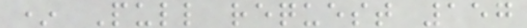* Pull request 157
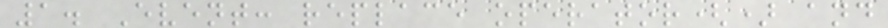1. Event: replace operator() and
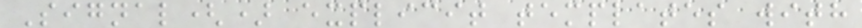Signal() explicit templates with
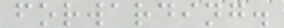forwarding.
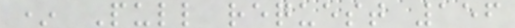* Pull request 156
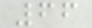66
